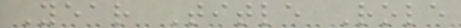Year Title Role
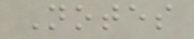Notes
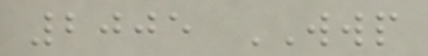2005 WWP
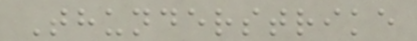Thunderstrike
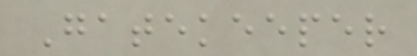Gatekeeper
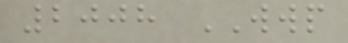2008 WWP
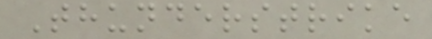Thunderstrike
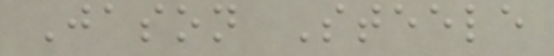Jason Steele
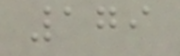179
